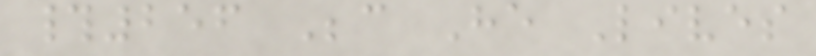#256 Because He Lives
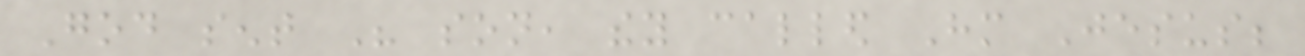God sent His son, they called Him Jesus;
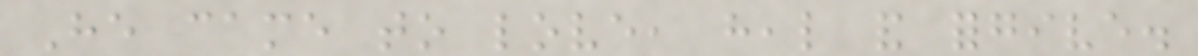He came to love, heal and forgive.
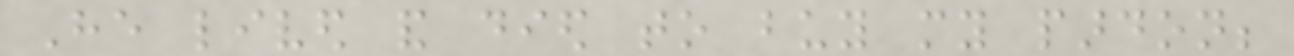He lived and died to buy my pardon;
